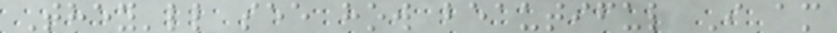They'll see how beautiful I am
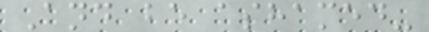And be ashamed-
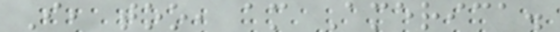I, too, am America.
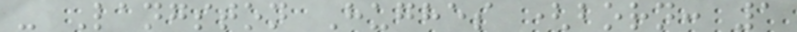- Langston Hughes (born: 1
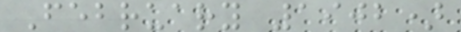February 1902)
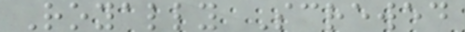Royally Screwed
